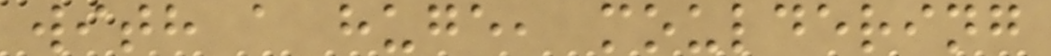with a huge, mouldering
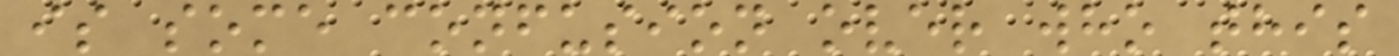is some confusion over who this
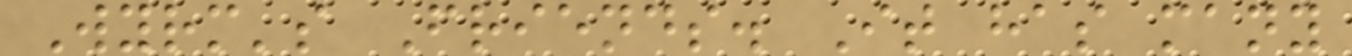Wyrm's Friends. It has many
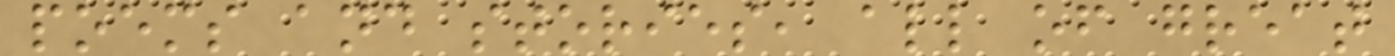poems and stories, all of great
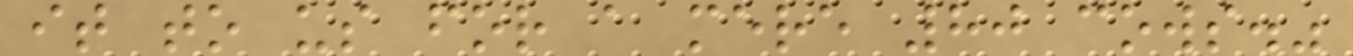it to us for a mere 80 cows."
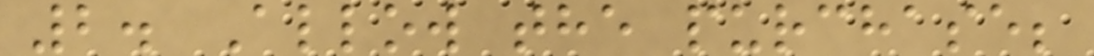2. Allow the purchase;
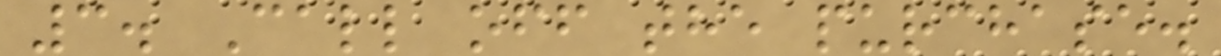3. Call off the purchase.
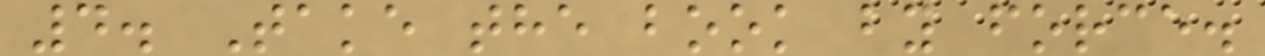4. Take the book by force.
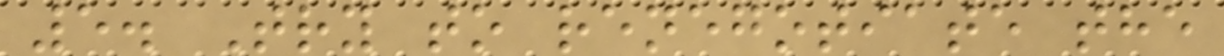5. Try to renegotiate the
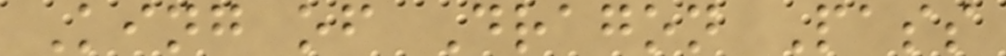King of Dragon Pass
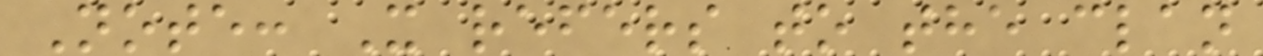Note: X refers to the clan
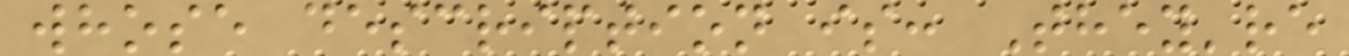whose description is: They're
